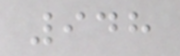948
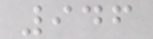946
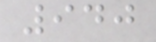940
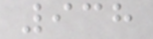938
